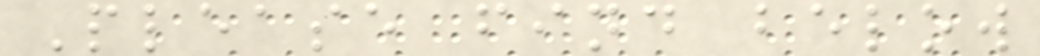Please find below
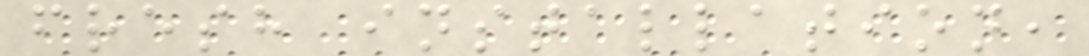fresh installation,
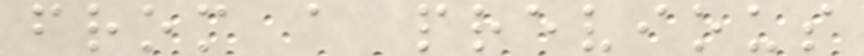from a previous
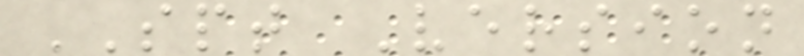SPT Version
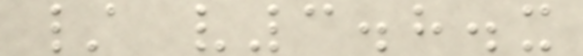/ v3.8.x
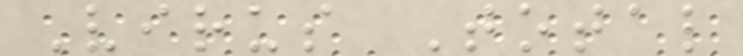Virus Total
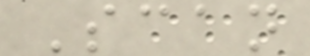Scan
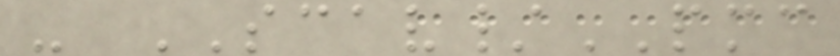- SCAV/PMC
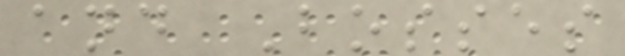and Bosses
